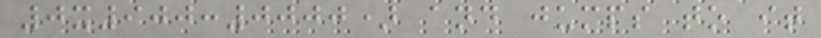0x900:0000) and jumps to it
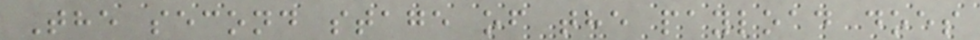The second stage of the payload does
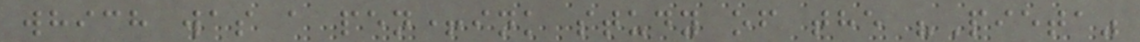which was a pen+ink study of the "Pieta"
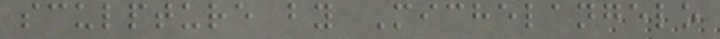sculpture by Michelangelo
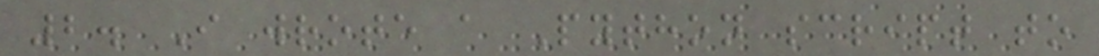2. I wrote a Python script to
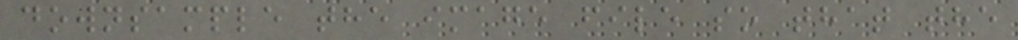downsample the image file so that the
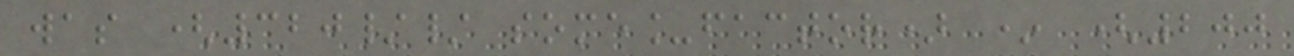was (320// some_factor) * (200
